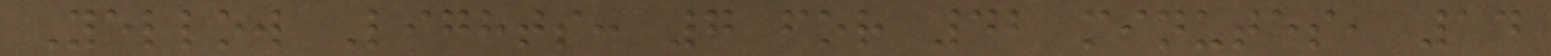Yellow Lights: 7 for 42 minutes, 14
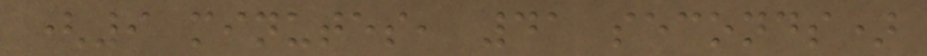(9 minutes, 41 seconds)
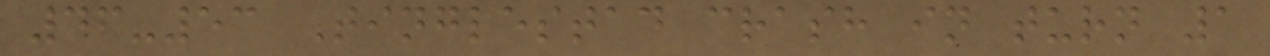46-53 Tinglestad crash in turn 1
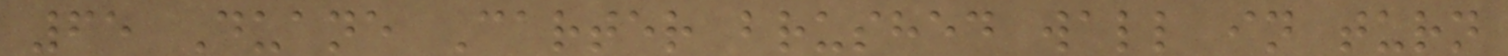65 Duane Carter brushed wall in turn
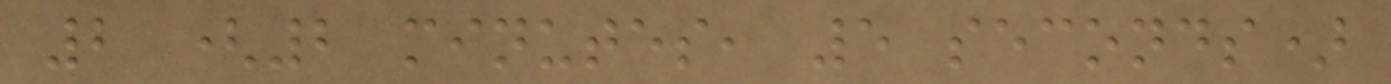2 (2 minutes, 5 seconds)
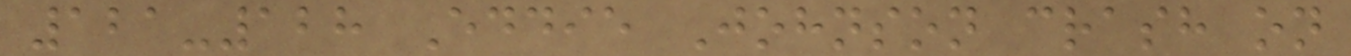121-128 Eddie Johnson crash on
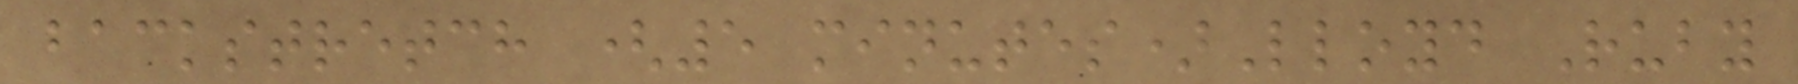backstretch (5 minutes)Lloyd Ruby
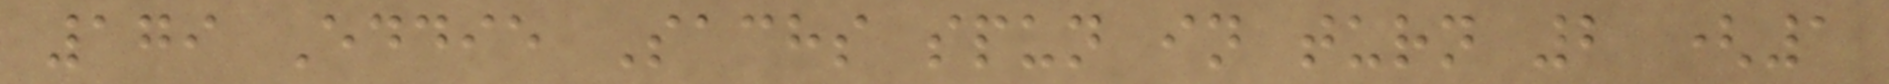179 Eddie Sachs spun in turn 2 (1
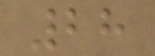28
